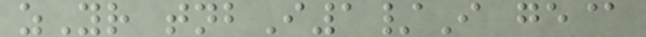zYr tnbI1/I ge@
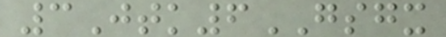3Jtk6GSGX
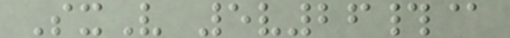SxV 5v26#@
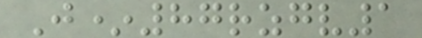J*87rzgv1
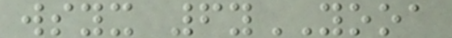wsyx 6yYOOA
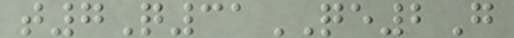t7Q31QE2G
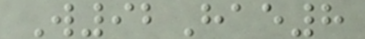W92Hae8
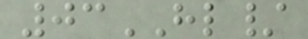03HL/
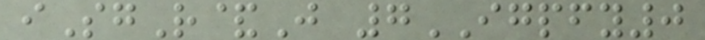iSgR&J 7IGPFY0
